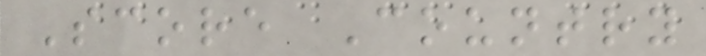Score Country
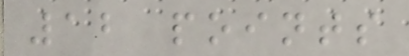12 points
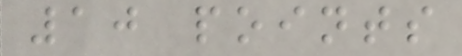10 points
